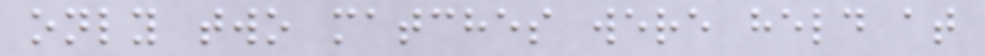only two matches were held at
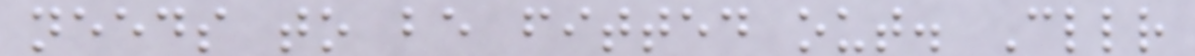needs to be fitted out. Cllr
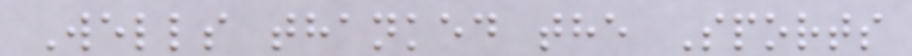Wells thanked the Sports
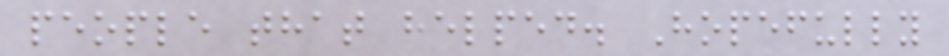people that helped. Hopefully
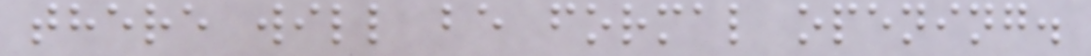there will be formal opening.
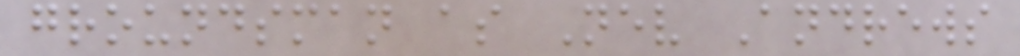groundsman as Nev Andrews
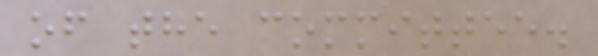of the committee.
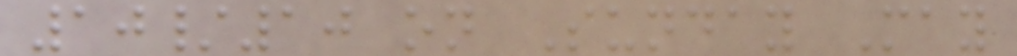10/10 on Sunday May
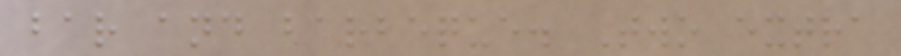bar and barbeque. Two extra
